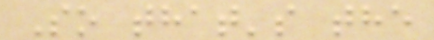So that's the
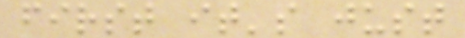first it's just
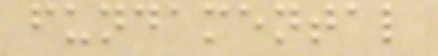fundamental
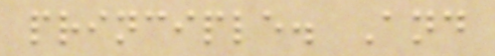principle. And
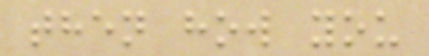then how you
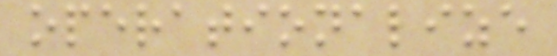operationalize
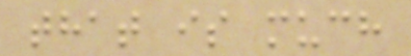that is much
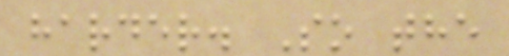harder. So the
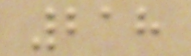218
